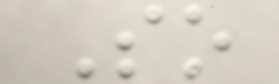So
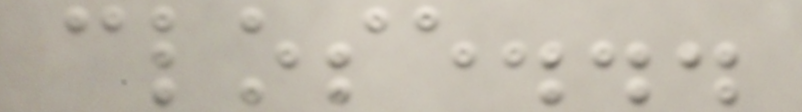close...
